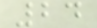24
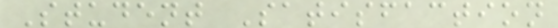Student Satisfaction
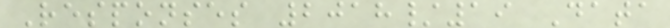Responses 2018/19 Data
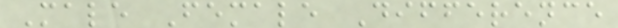Male Female Difference
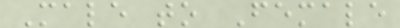Male to Female
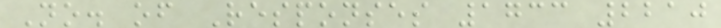No. of Responses 1733 2210
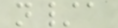n/a
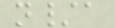n/a
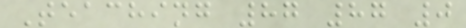Teaching 87 87 0
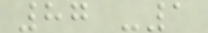87 -1
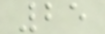25
